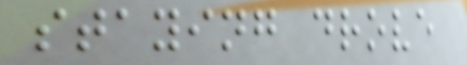staying drove
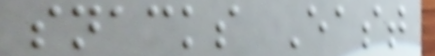snacks East
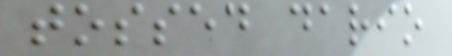tossed dario
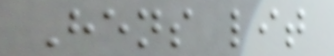Hens lit
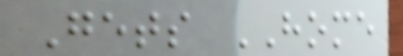Gets HOME
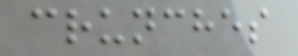crunches
